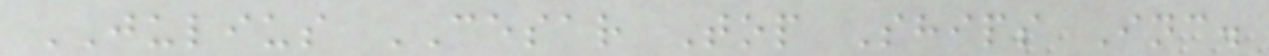JULIUS CESAR Top Ships Inc.
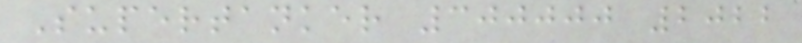Supertanker 300000 2022
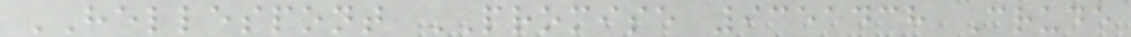HELLESPONT PROMISE 9351438 Crude
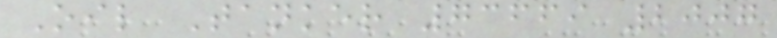Oil Tanker 73669 2007
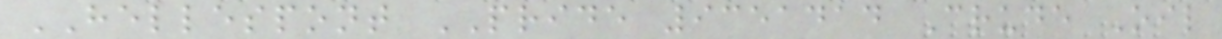HELLESPONT PRIDE 9351414 Crude Oil
